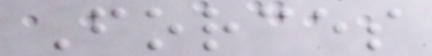Forces
